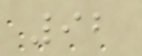92
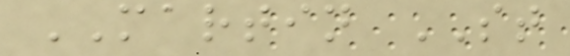MARTIN ST
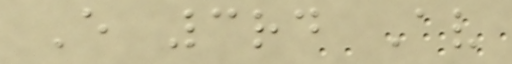E 3rd Av
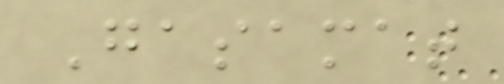Gasamat
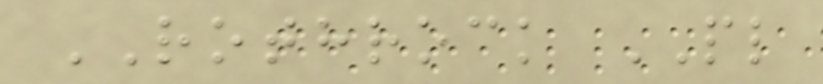ROTHROCK PL
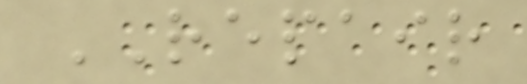REPAIR
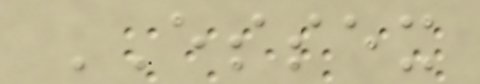ESSEX
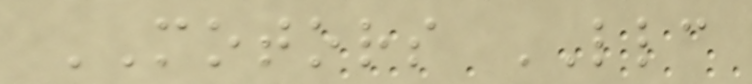MOTORS LLC
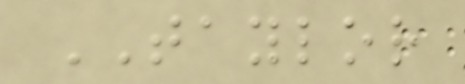TAYLOR
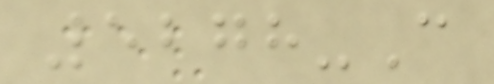5278-C
